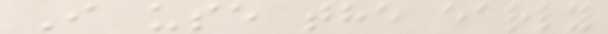I use the early
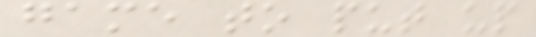game to put up
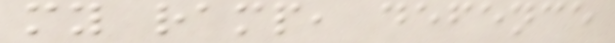my ramp, defence
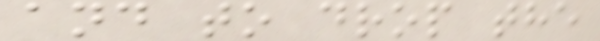and to drop the
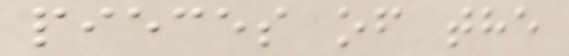pieces of the
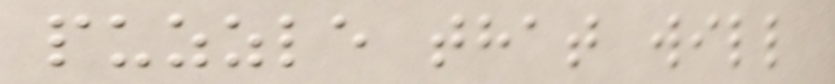puzzle that will
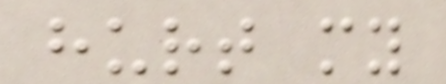hurt my
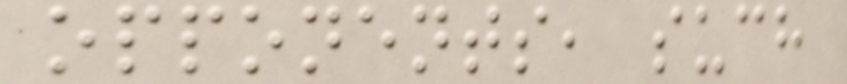opponents, such
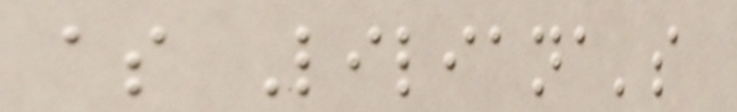as Liliana's
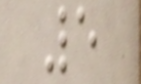5
